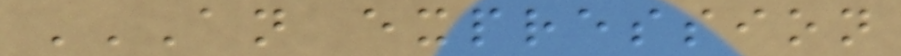AN EXPRESSION
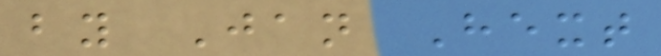by Jan Hext
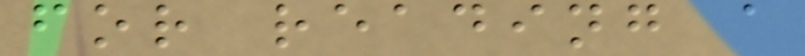for reading a
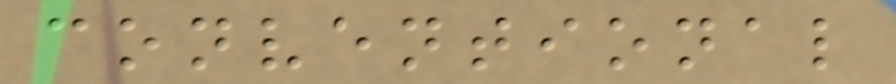conventional
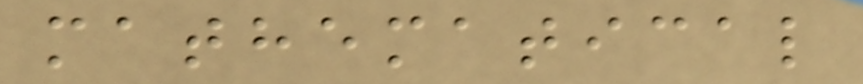mathematical
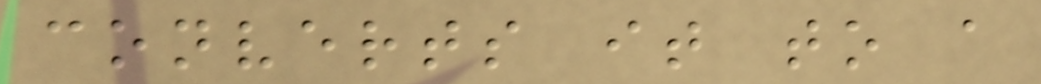converts it to a
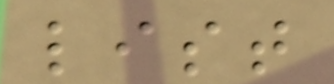list
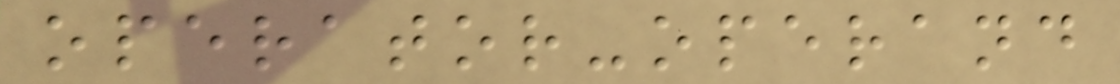operator-operand
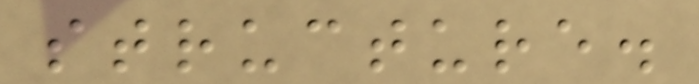structure.
